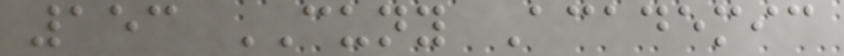153 CUNY Academic
